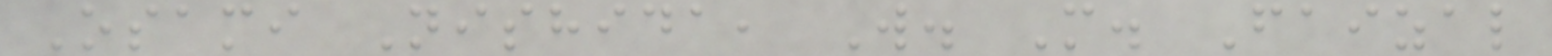Osami Nishida, W. M. Faizal
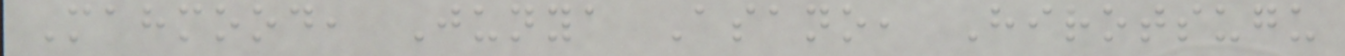Mahmood, Junya Asano, Hirotsugu
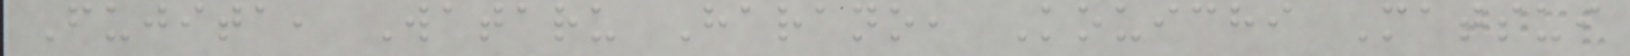Fujita, Wataru Harano, Kouichi Matsui
